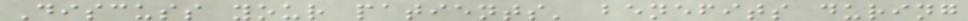Discuss your patients' benefits during
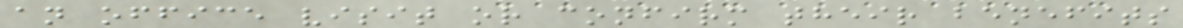an office visit or confirm their benefits
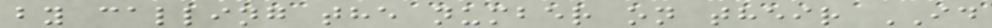by calling the number on their ID
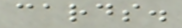cards.
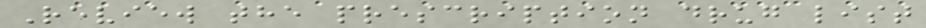Review the prescription drug list
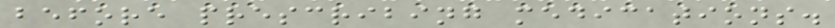before prescribing medications.
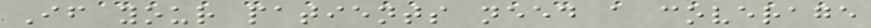If your patients need a coverage
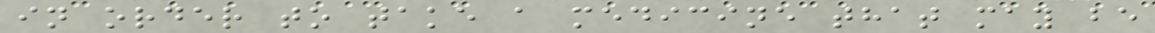in order to take a medicine that may be
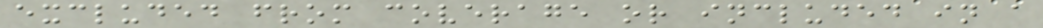excluded from coverage or included in a
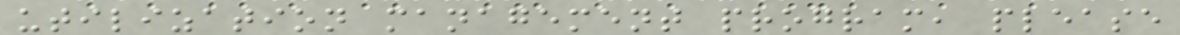utilization management program, please
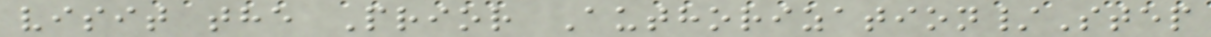visit the Prior Authorization/Step
